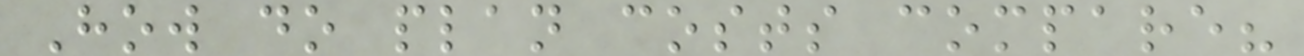How do plan costs compare?
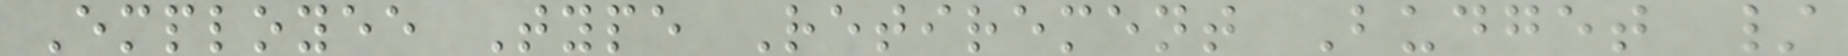Employee Type Retirement Budget /
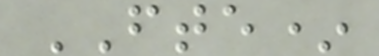FTE*
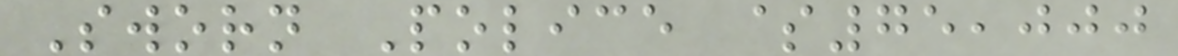Sworn Police $75,000
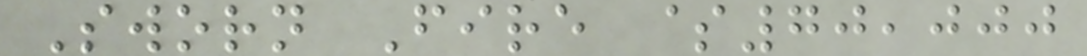Sworn Fire $70,000
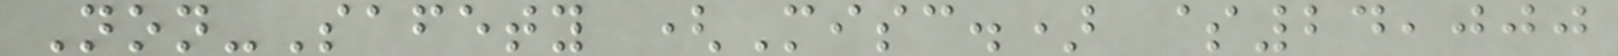Non-Safety (Misc.) $24,000
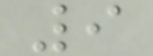9
